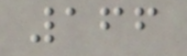166
